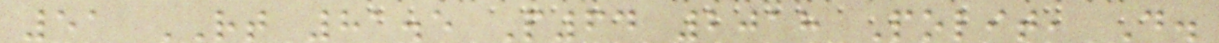51 RT 81.5 P64 2018 Polit, D.
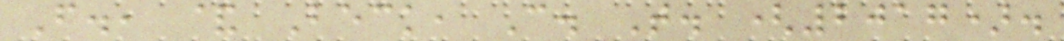F., & Beck, C. T. (2017).
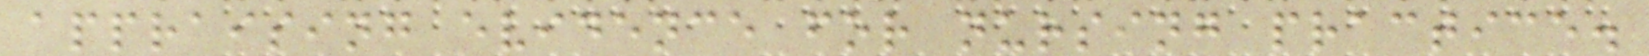appraising evidence for nursing practice.
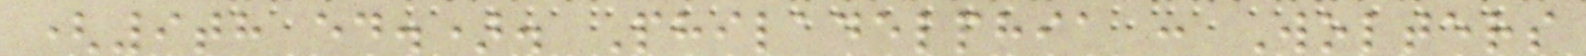(9th ed.). Philadelphia : Wolters
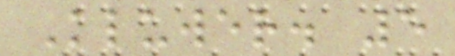Kluwer. 5
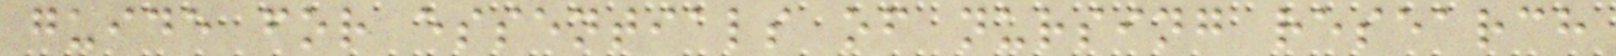guide for essentials of nursing research
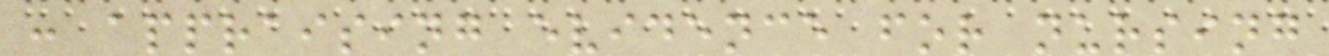: appraising evidence for nursing
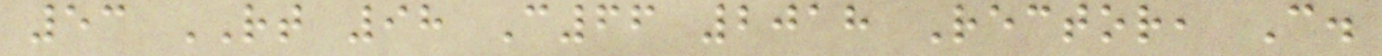53 RT 98 C66 2018 Rector, C.
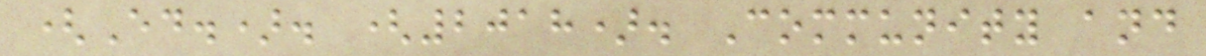(Ed.). (2018). Community and
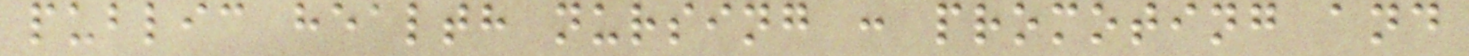public health nursing : promoting and
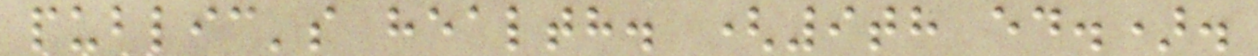public's health. (9th ed.).
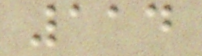114
